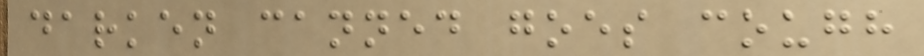darken canned goes cough
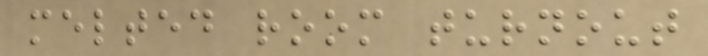melted room turnout
